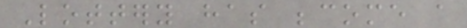Lottery has become a
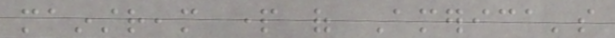mainstream part of America's
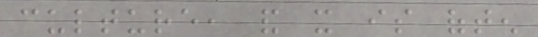culture, and it is often
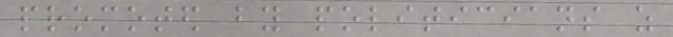promoted by politicians as
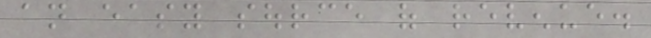an easy source of revenue.
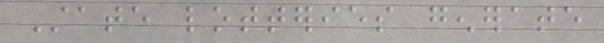State lotteries generate
